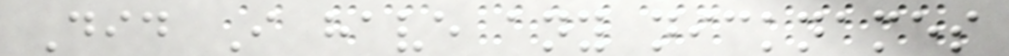Did I have any nicknames
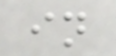in
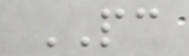PC
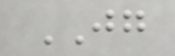JG
